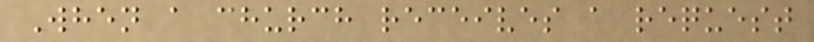When a church receives a request
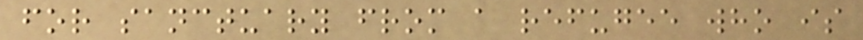for sanctuary from a refugee who is
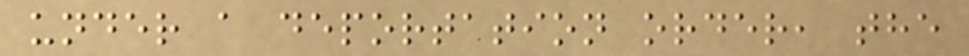under a deportation order, the
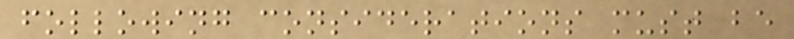following considerations must be
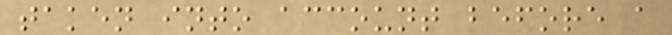taken into account before a
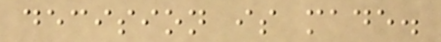decision is made.
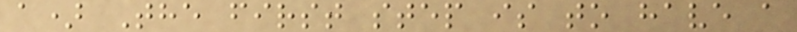a) The first step is to have a
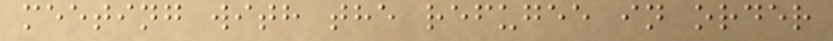meeting with the refugee in order
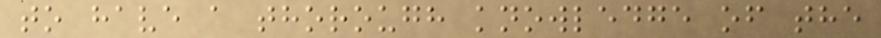to have a thorough knowledge of the
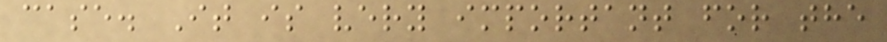case. It is very important for the
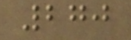270
